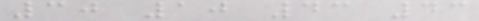30 10 43 43
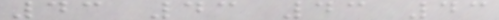43 43 43 43
